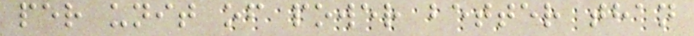per unit of power better than
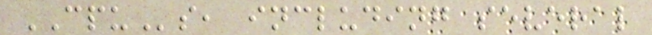CPUs, including several
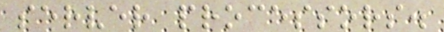server processors.
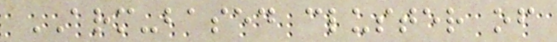ARM-based cluster of
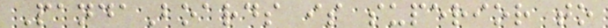PandaBoards is superior to
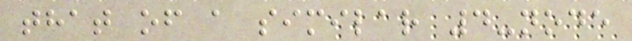that of a similar 4-node
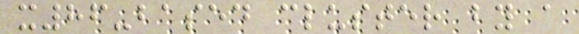x86-based cluster by a
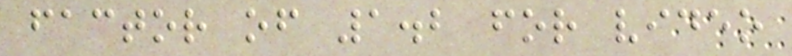factor of 1.2 for video
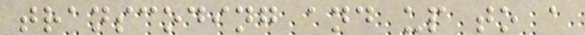transcoding and up to a
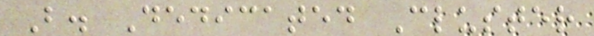B. Dedicated Cluster
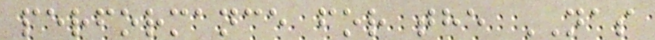performance for the NAS
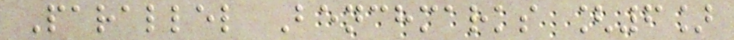Parallel Benchmarks [6]
